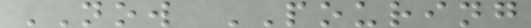NOW POURING
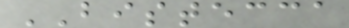BISTECCA
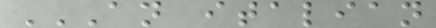AN ITALIAN
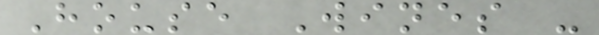House Wines -
